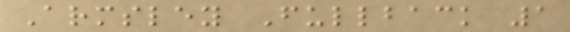Armsley Fullback 1
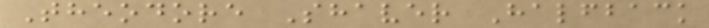Theodore Shaver Halfback
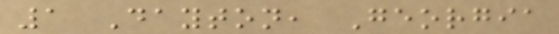1 Dayton, Georgia
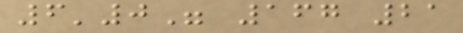6'0" 167 21
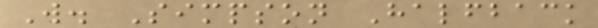W. Simpson Halfback
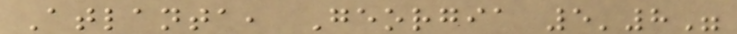Atlanta, Georgia 5'8"
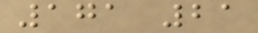171 21
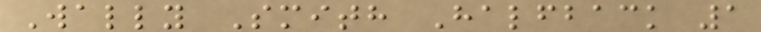Wally Smith Halfback 1
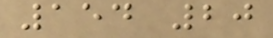154 20
